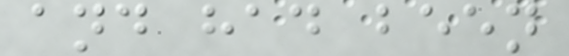and had been
